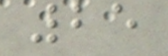25
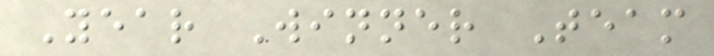Year Winner Team
